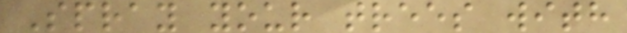Spray your trees with
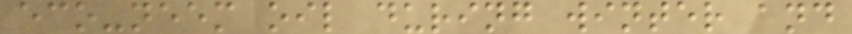eco-neem oil during winter and
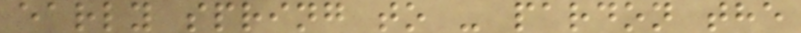early spring to - pardon the
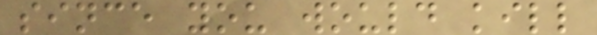since you would kill
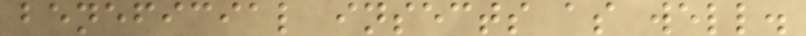beneficial insects as well.
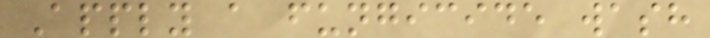Apply a fungicide wash
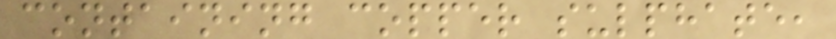containing copper sulphate,
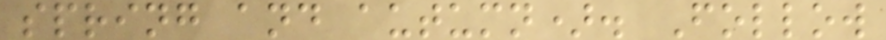spring and autumn). Follow
